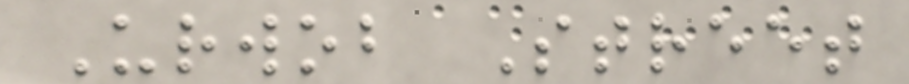Urwob Street
